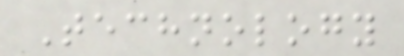Technology
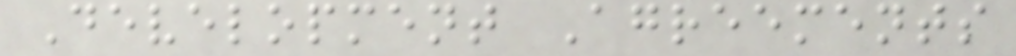Development Agreements
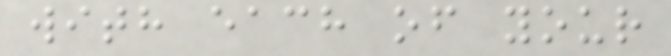with each of your
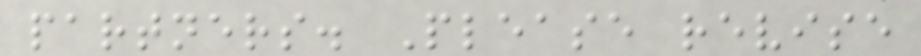partners. Please revise
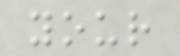your
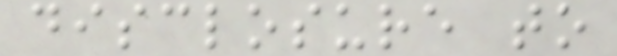disclosure to
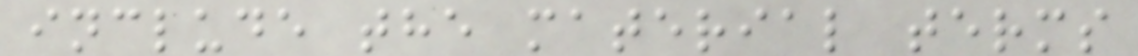include the material terms
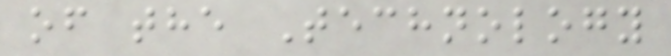of the Technology
